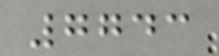7743
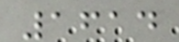1614
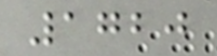1720
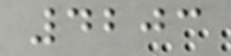4203
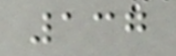137
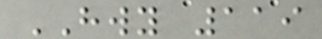HWY 119
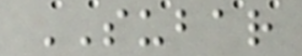SUBAR
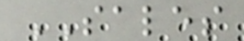SALES
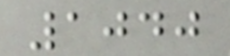1040
